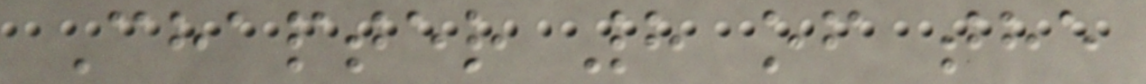Chapter 8 of the
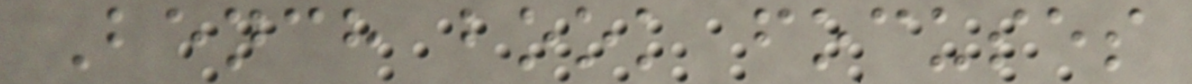Bench book focuses
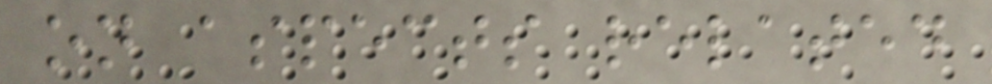on aspects related
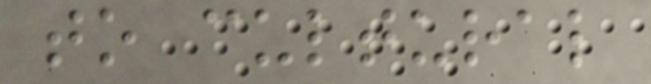to cultural
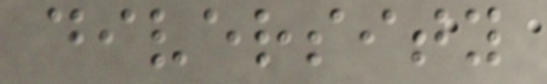diversity
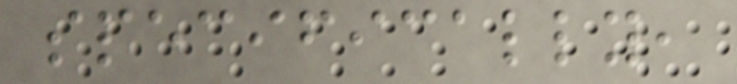specifically,
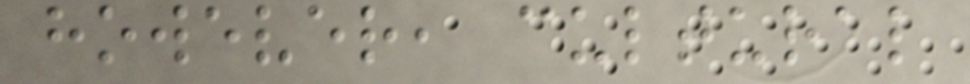however, cultural
